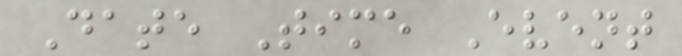Date Time Event
